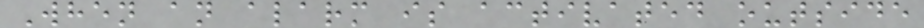When an alarm is activated outside
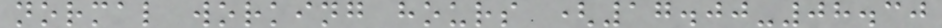normal working hours (17.00-08.30
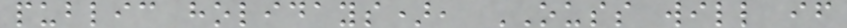public holidays), OUSS will if
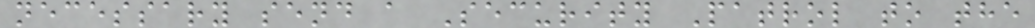necessary send a Security Patrol to the
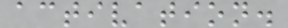activation.
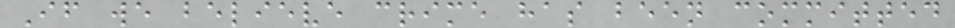If we believe crime has been committed
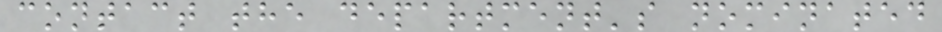contact the department's nominated
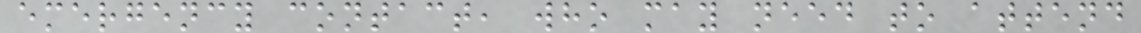emergency contact, who may need to attend
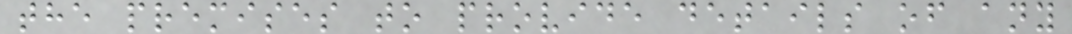the premises to provide details of any
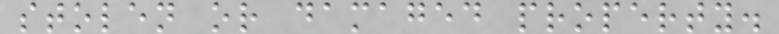stolen or damaged property.
